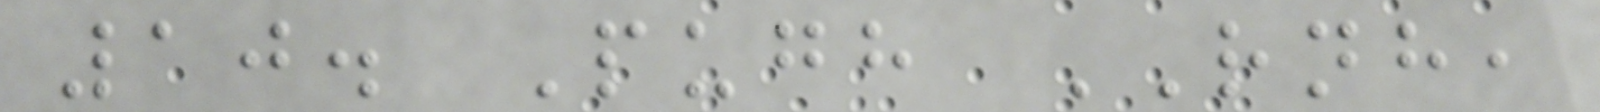10. Pugh RNH,
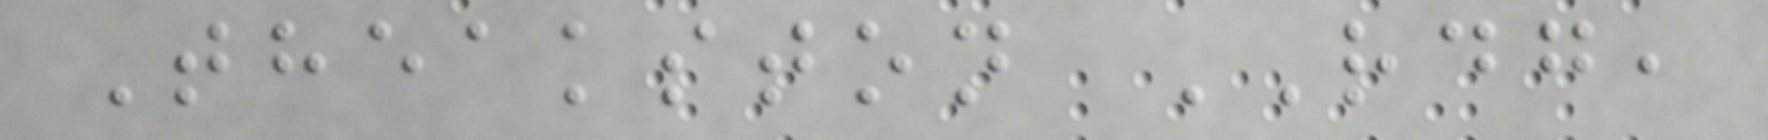Theakston RDG,
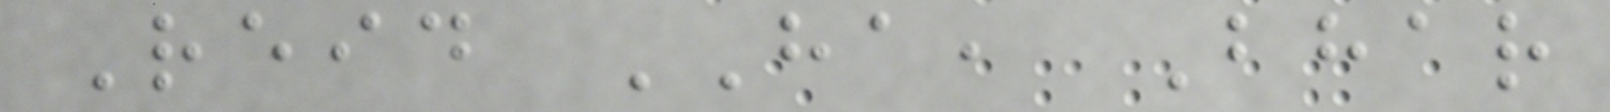Reid HA, Bhar
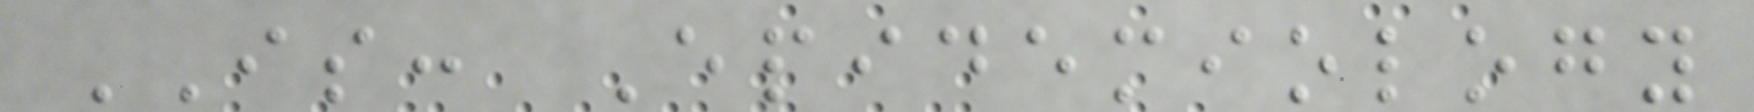IS: Epidemiology
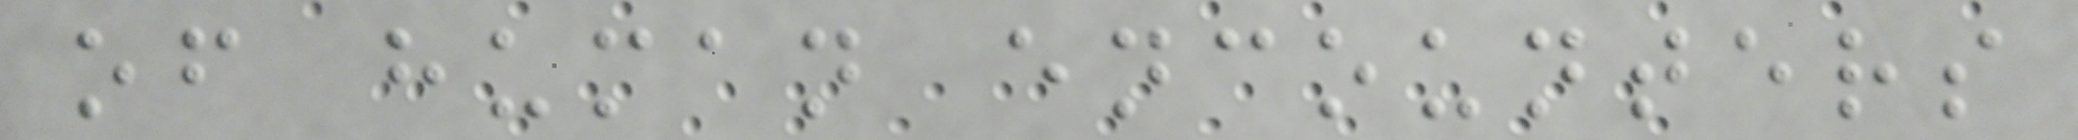of human encounters
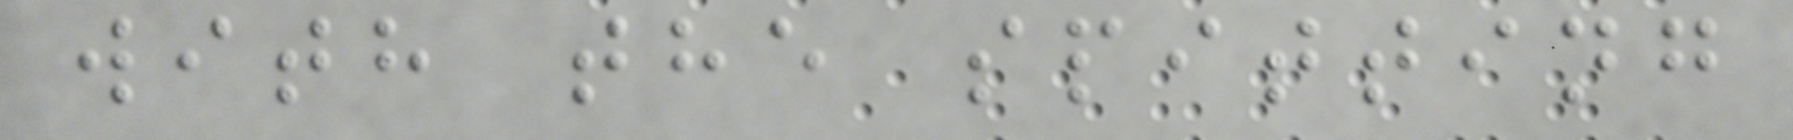with the spitting
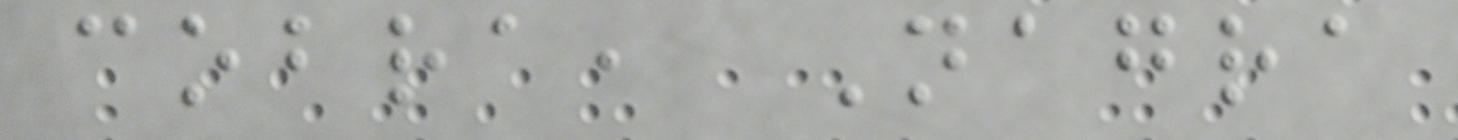cobra, Nagra
